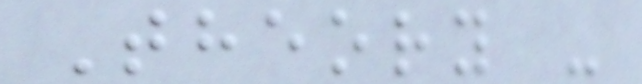Theory -
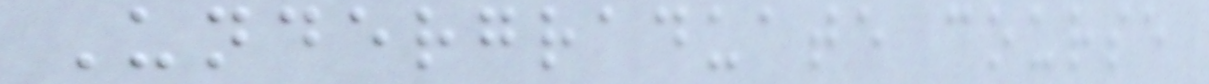Undergraduate course
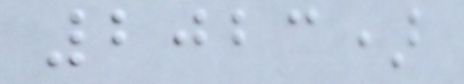2023)
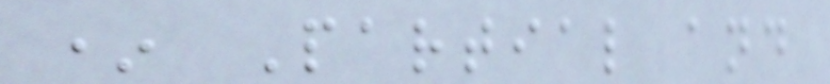* Partial and
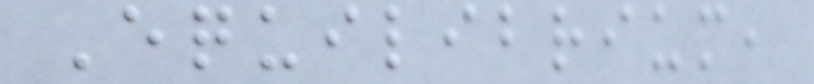Equilibrium,
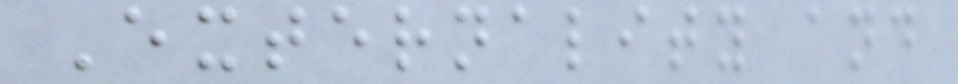Externality and
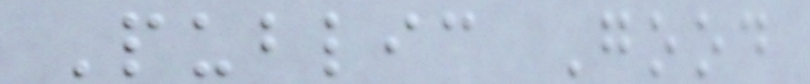Public Good
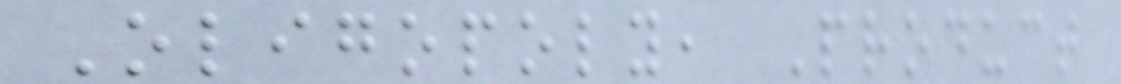Oligopoly, Product
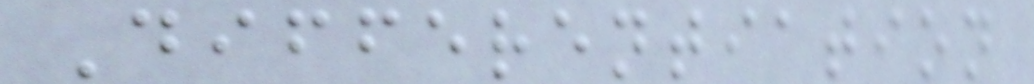Differentiation
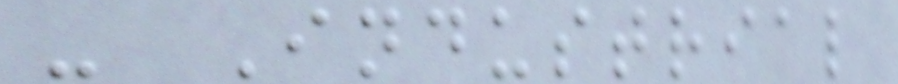- Industrial
